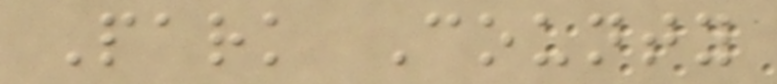Park County
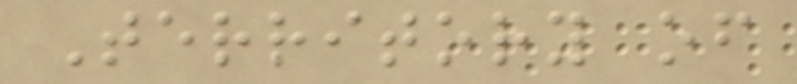Territory of
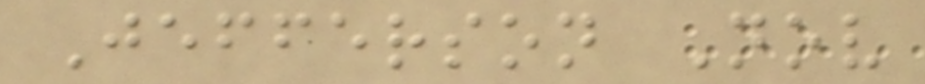Jefferson Nov
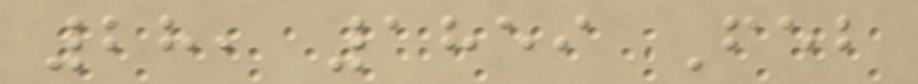28, 1859 Feb
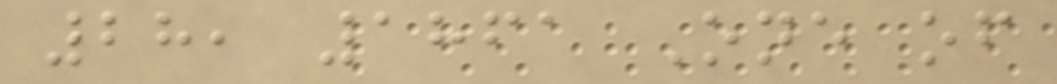28, 1861 One of
